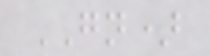GN)
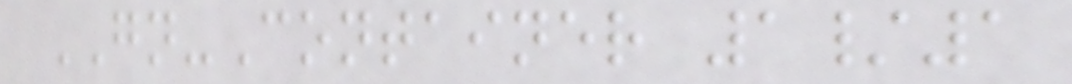GN-Container 1/1
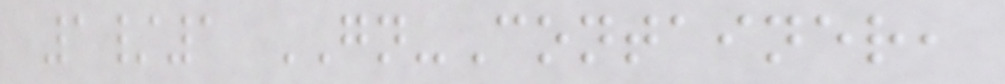1/1 GN-Container,
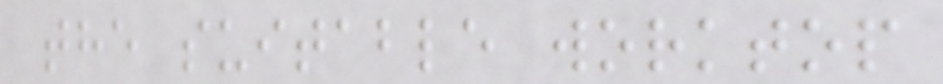the suitable worktop
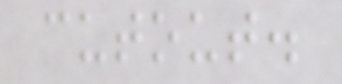cutout.
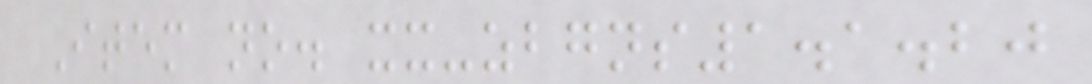Item no. xx-zbgns1.1.20
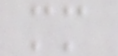mm
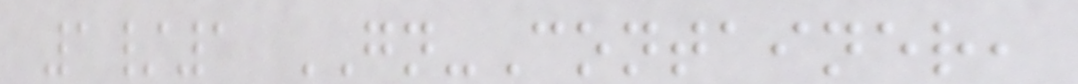1/1 GN-Container,
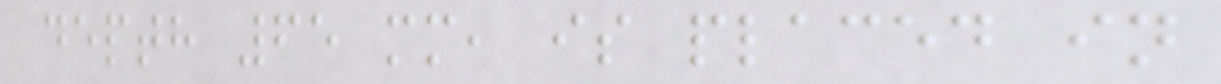depth 65 mm, is placed in
